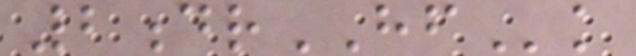2drHFk
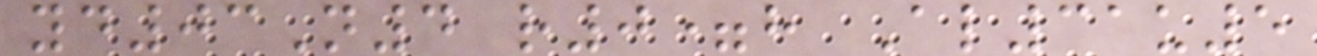yd03N4 r0=h Al31u5
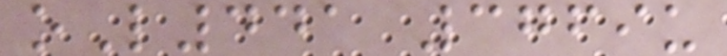oL441 3769u
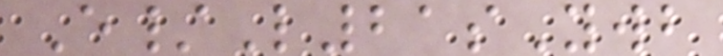E/L21sYwb
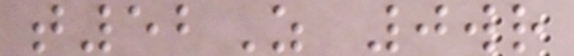t52Z 0wr
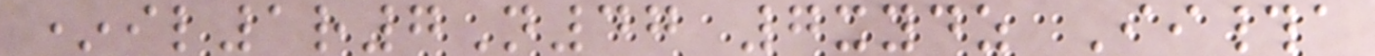*il1r7N47 7xydz Ii#a
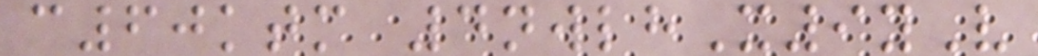c60ktm 4nwlhX9yV
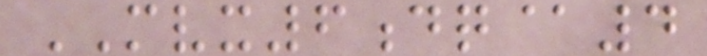MVX6dq@4
